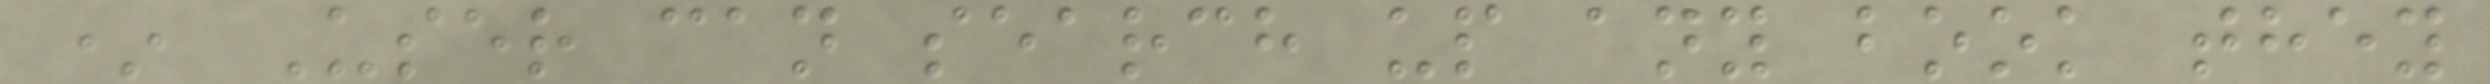* User can search up any book they
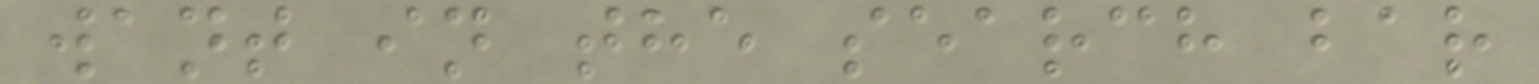want in the search bar
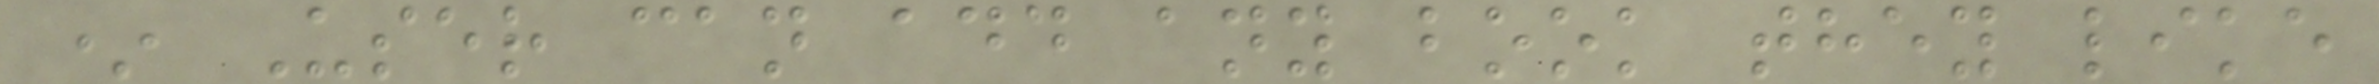* User can add any book they like
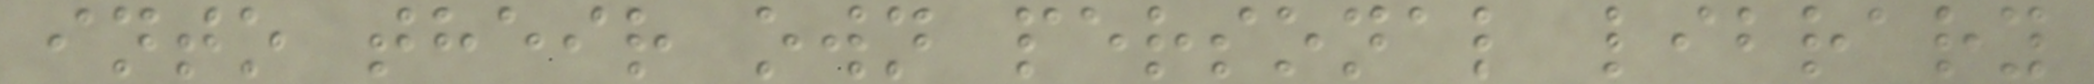into their own personal library
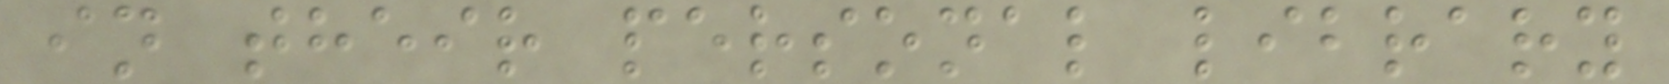in their personal library
